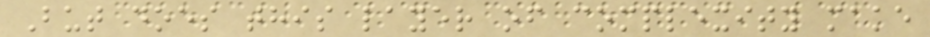But does this layer of complexity make
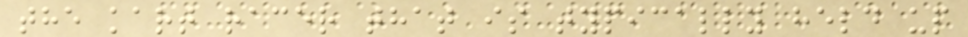the kart racer that is typically held up
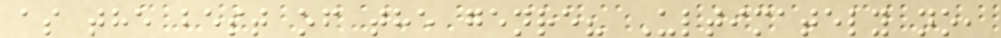as the best of the genre? Ultimately no,
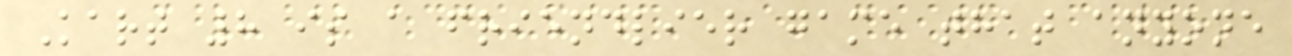Kart 8 is a friendlier game that anyone
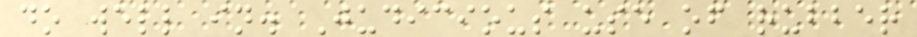do well in. Judicious use of rubber
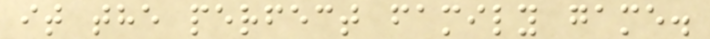it the perfect family game.
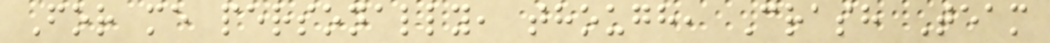For me personally, though, Crash Team
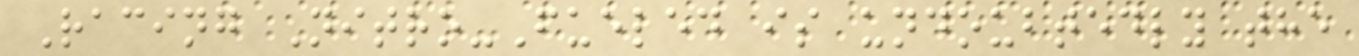Racing Nitro-Fueled is undoubtedly the
